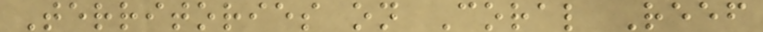Territories on Coral Reef
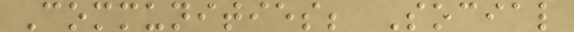Communities; Social
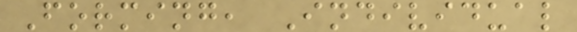Forming, Individual
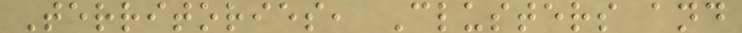Territories, Clusters and
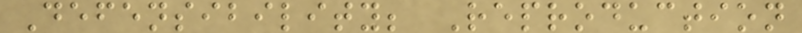Defensibility; Reproduction
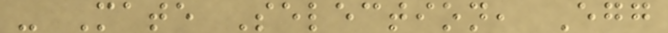- Mate Selection, Egg
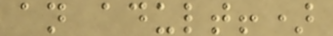an adult!)
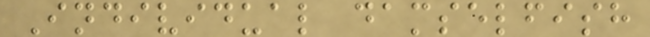Individual damselfish
